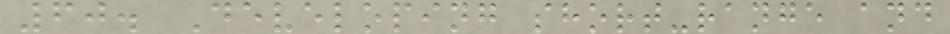60. Developing short-range and
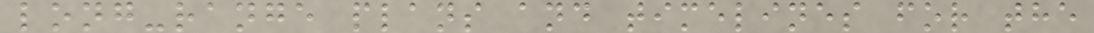long-range plans and timelines for the
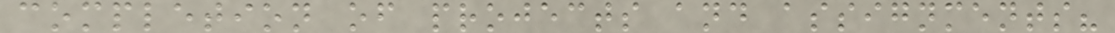completion of projects and assignments?
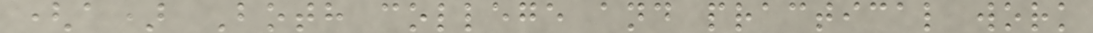(a) Both college and practical work
